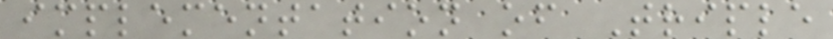implementation of Triple
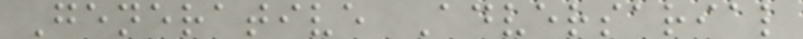Generative Adversarial
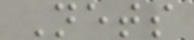Nets
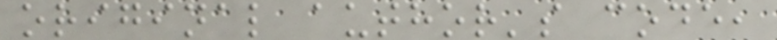original author's code,
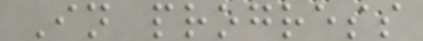In progress
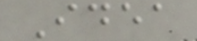Idea
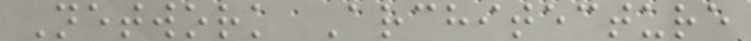Network Architecture
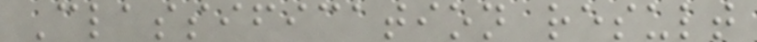Classification result
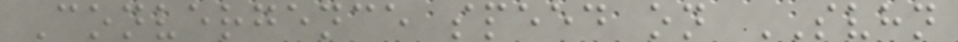Convergence speed on SVHN
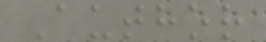Author
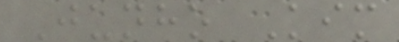Junho Kim
